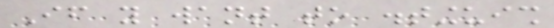If you want to distinguish
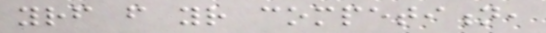yourself from your competition,
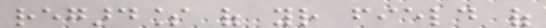regardless of your field of
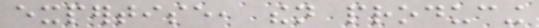expertise, then producing
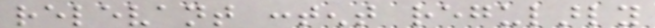relevant content regularly
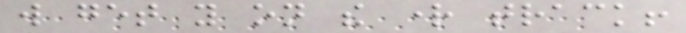will get you on the right track!
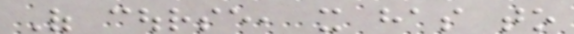Of course, it has to
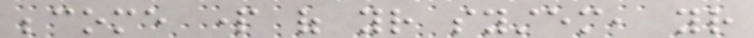become part of your system, your
